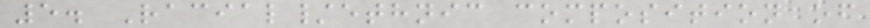5. Racial/ethnic composition of
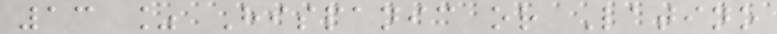13 % Hispanic or Latino
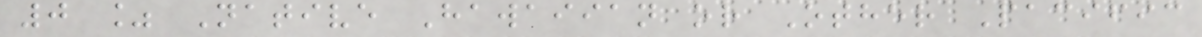0 % Native Hawaiian or Other Pacific
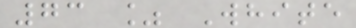73 % White
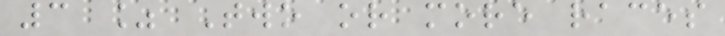3 % Two or more races
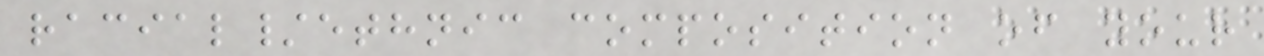racial/ethnic composition of your
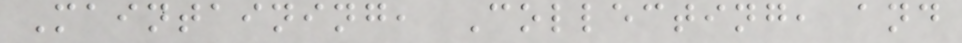Maintaining, Collecting, and
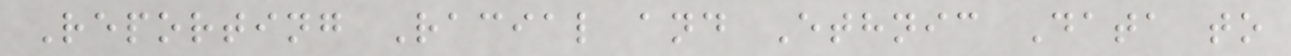Reporting Racial and Ethnic Data to
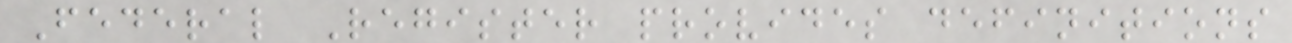Federal Register provides definitions
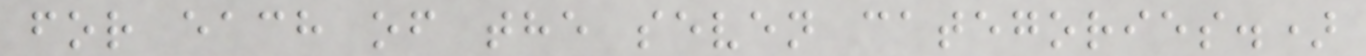for each of the seven categories.)
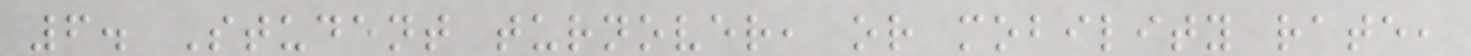6. Student turnover, or mobility rate,
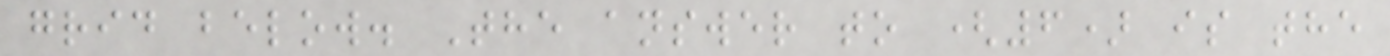grid below. The answer to (6) is the
